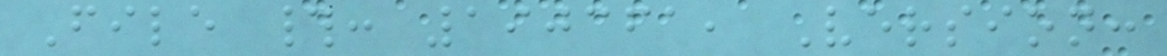File #: 190361, Version:
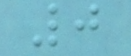0
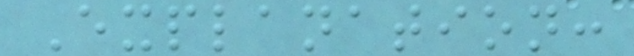Explanation:
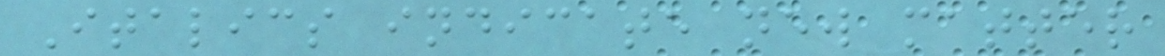Italics indicate new matter
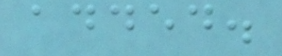added.
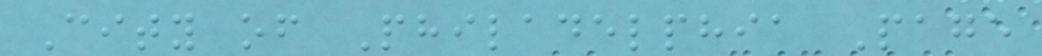City of Philadelphia Page
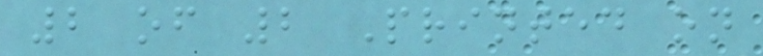2 of 2 Printed on
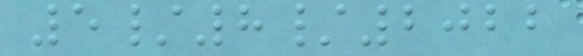5/8/2022
